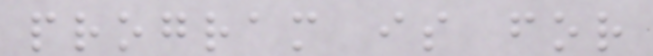program is for
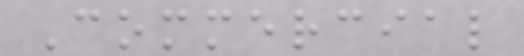Commercial
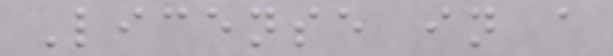License in a
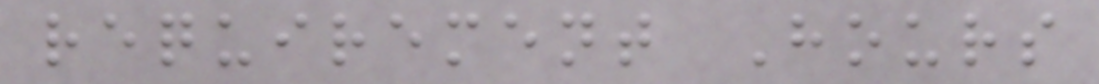requirement Hours
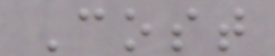Cost
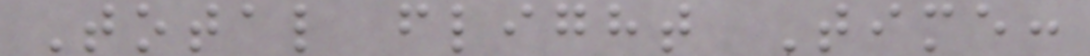Total flight Time:
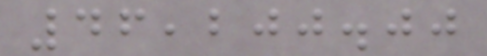46,200.00
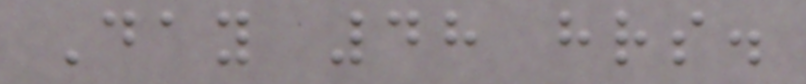Day 48 hrs.
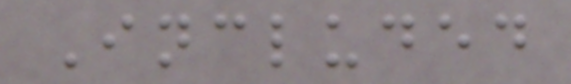Included
